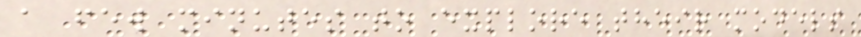a few minutes to explore their models
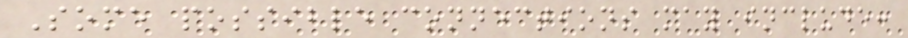Some possible connections may include:
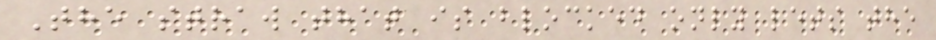The straw that is blocked only lets the
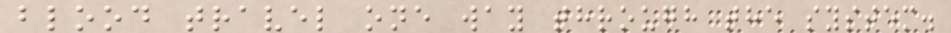blood travel one way through the system.
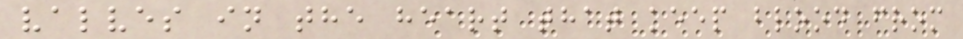valves in the heart that keep blood from
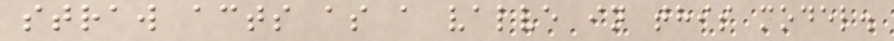straw acts as a valve in this model.
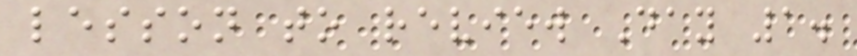lesson to review Day 1.
